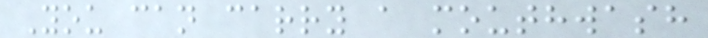You can carry a mouthwash
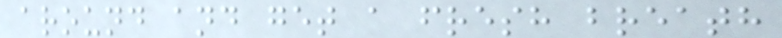around and get a fresh breath
